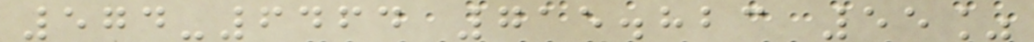574-6464 715.823 55%
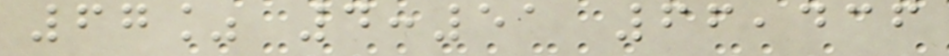67% 4:51 66,436
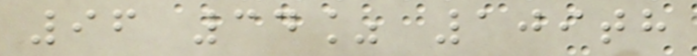96 34% 109th
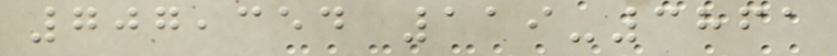707,354 119-3861
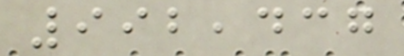992,437
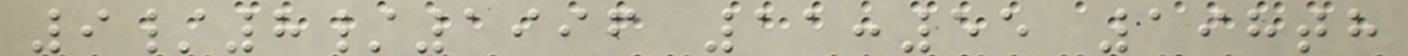9/8/1996 11:55 198th
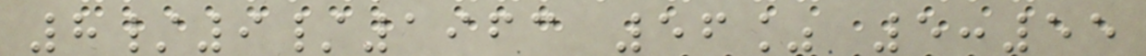8/9/1963 56% 5:55
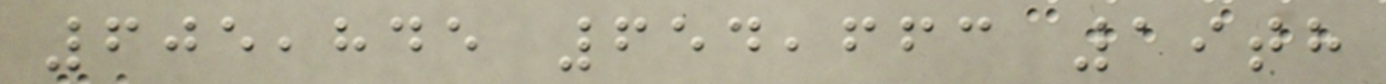605,845 654,663 19th
